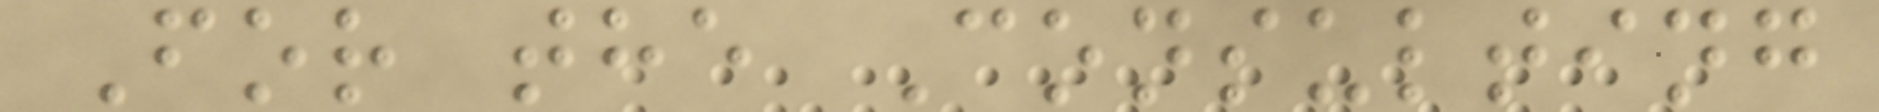For the Consulting
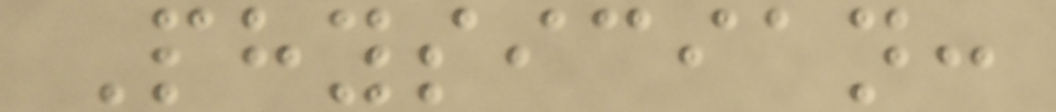Physician:
